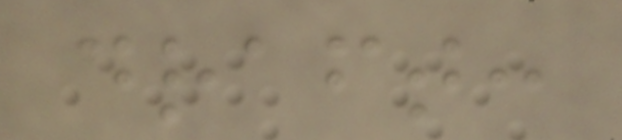draft:
